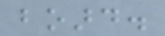board.
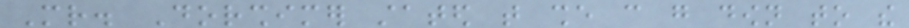Mr. Dorshimer stated that she can go down to the
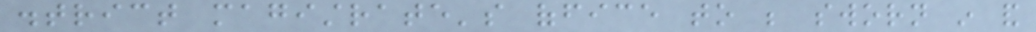district magistrate's office to be sworn in and
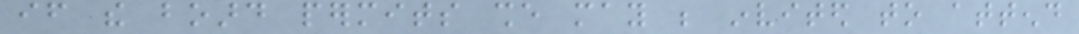if the board permits she may be invited to attend
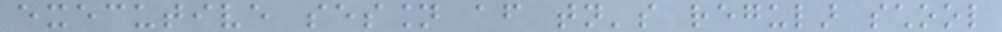executive session after tonight's regular school
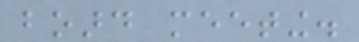board meeting.
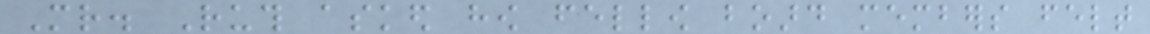Mr. Ruth asked how fellow board members felt
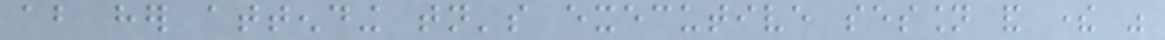about her attending tonight's executive session and there was
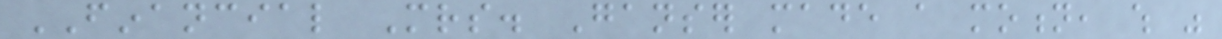FINANCIAL Mrs. Ganser made a motion, which was
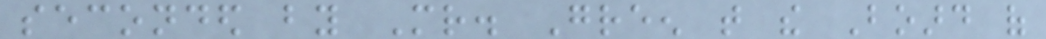seconded by Mr. Green that the Board of
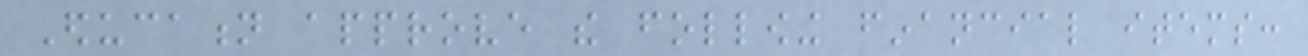Education approve the following financial items:
